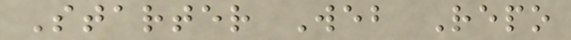Starter Web Repo
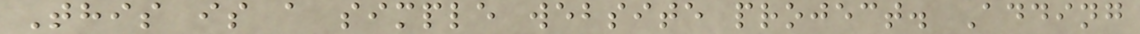This is a simple website project. Adding
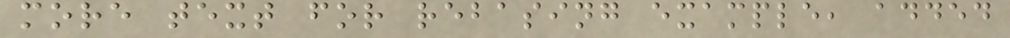more text for rebasing example, added
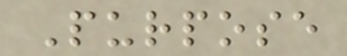Purpose
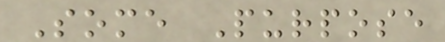Some Purpose
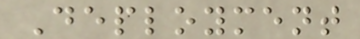Deployment
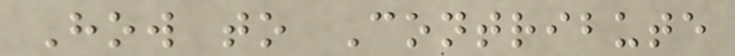How to Contribute
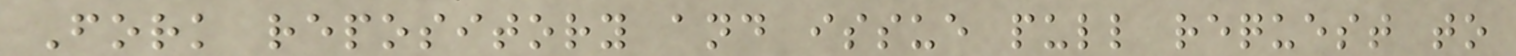Fork repository and issue pull request to
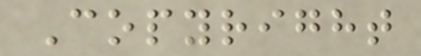Copyright
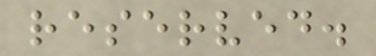reserved.
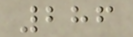286
